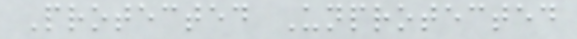Protected Unprotected
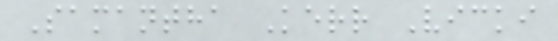Samantha Kerr Vicki
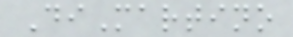DiMartino
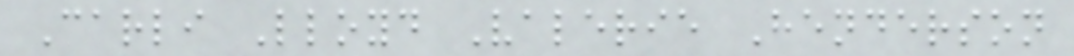Carli Lloyd Valerie Henderson
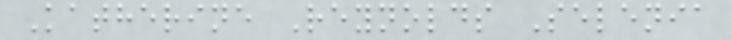Katherine Reynolds Selenia
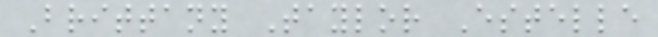Brittany Taylor Estelle
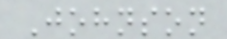Johnson
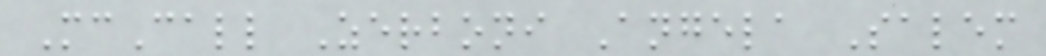McCall Zerboni Angela Salem
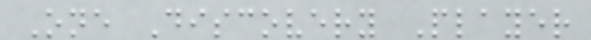One Discovery Player
